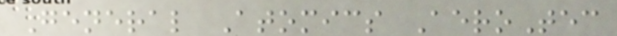General Atomics AeroTec
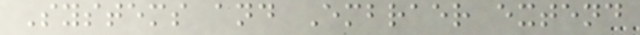Systems and Embraer extend
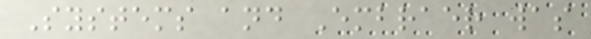Systems and Embraer was
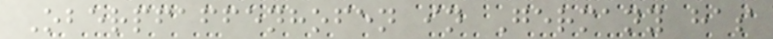Oberpfaffenhofen in Germany has
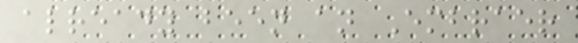already been an Embraer
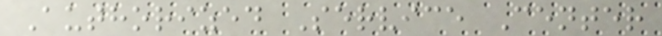Authorized Service Center
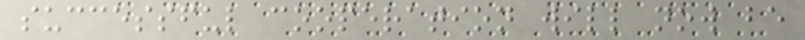successful cooperation will now be
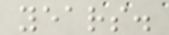years.
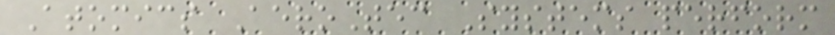Atomics AeroTec Systems perform
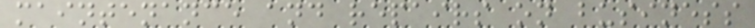maintenance and repairs on business
